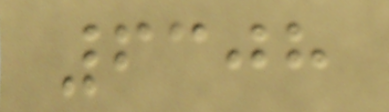6308
